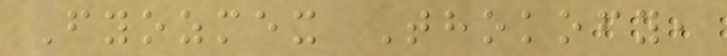Fyozmex Thokofy,
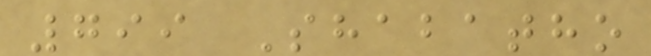799 Shabatho
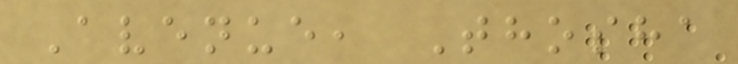Avenue, Thosha
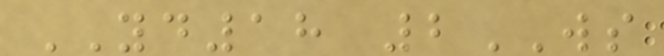YD18 2WS
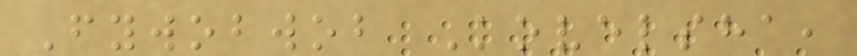Fywobwob Kovelsha,
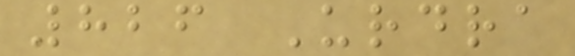826 Urdra
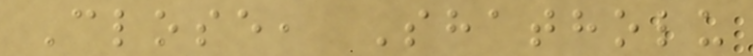Close, Shatholu
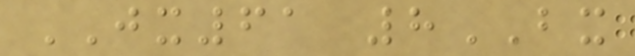JX61 8BX
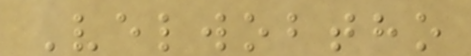Velwobtho
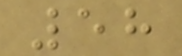58
